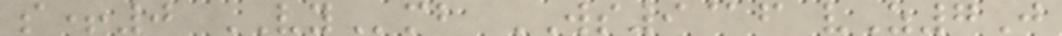s+0 VYmb WS9@f vZ7J
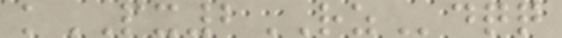kPX2RZdqq
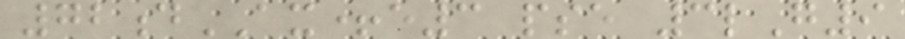72dAX+e3 pse 3lG9
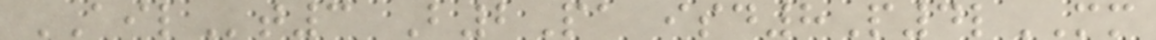AILt3 B2Pa isd8P4lMM
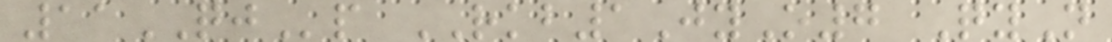11QJp RKB1JyO7 QyN
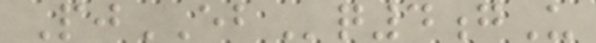PjEBq4gU
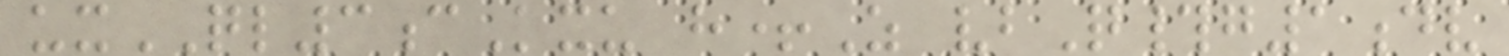uxQL3cKxu h+Z vbQ#g1dv
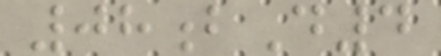08bD4
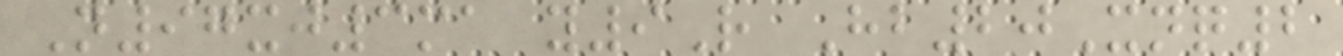N97xj3ma y9R Hb20Xnq2
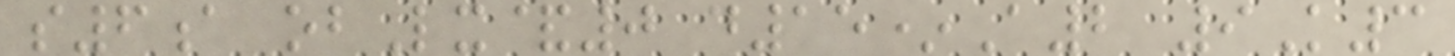s6a obLx&0 d15*A2 9K3
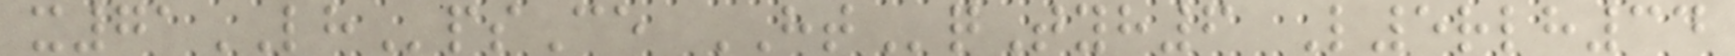x71LHpsCe HTqTyh6 L5rlh34
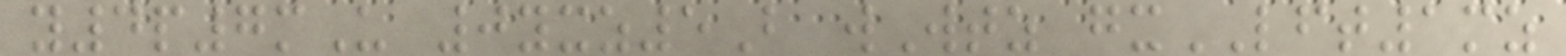y4p7mU 0yxz5B wWtz gxLFT1mz
